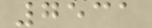7531
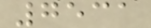7531
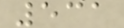531
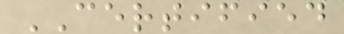CERTIFIED
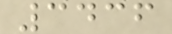3436
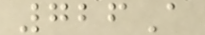726A
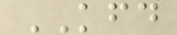KFD
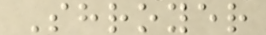Shroyer
